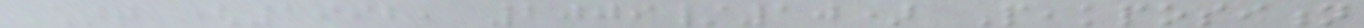Chart (1992, 2009/10) Peakposition
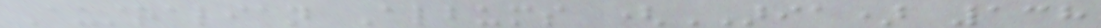Australian Albums (ARIA) 138
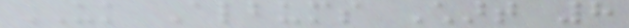UK Albums Chart 8
